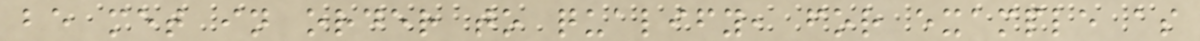be met in order to qualify, for example as
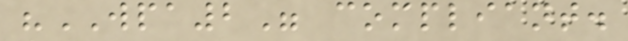"WPA2" compliant.
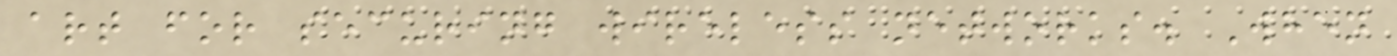art for securing wireless networks. When
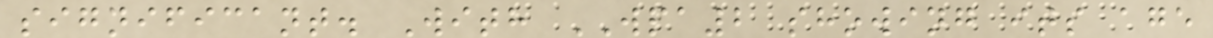significant. With WPA2 showing its age
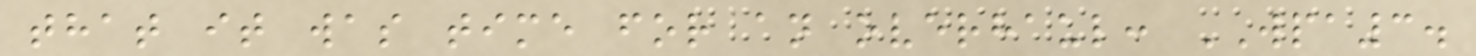that it was time for an overhaul: WPA3.
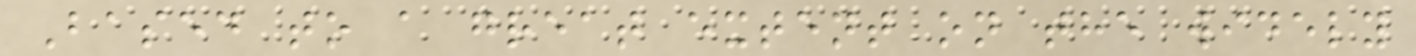Based to a great extent on the widely
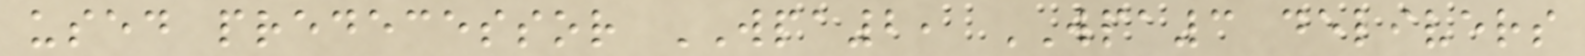used predecessor WPA2, WPA3 delivers
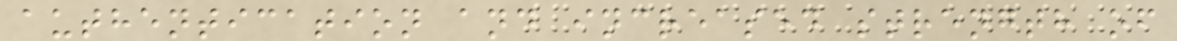authentication and increased strength of
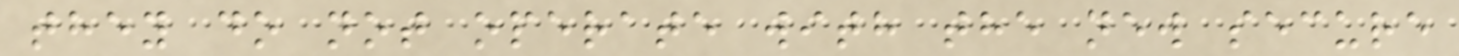they do not operate with the new secure
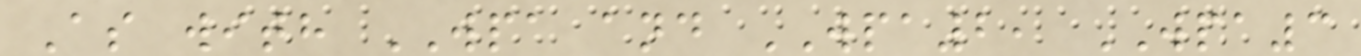As with WPA and WPA2, WPA3
